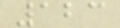123
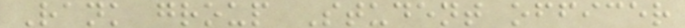Rank group Student officer
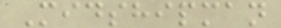Midshipman
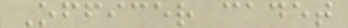Officer cadet
